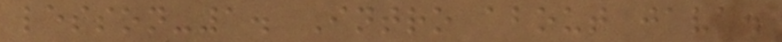lesson-1. Intro about java.
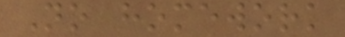No homework
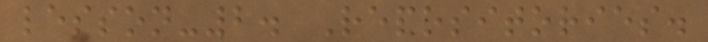lesson-2. Repositories.
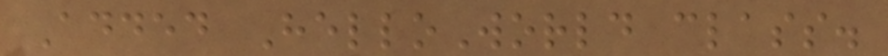Added HelloWorld class.
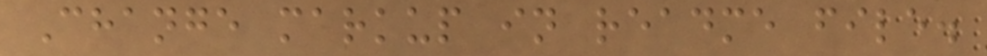Change markup in readme file.
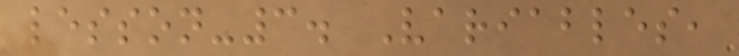lesson-3. Variables,
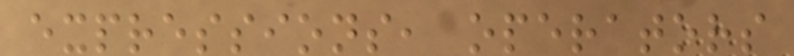expressions, operators
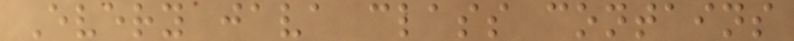Every java class contains
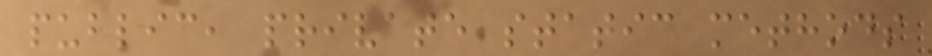public, private static methods
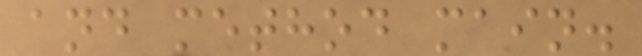and method main.
